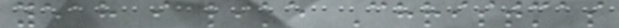yeah i like Christmas
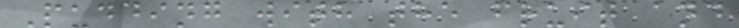Pudding with the fruit and
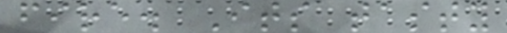fire. Its tasty
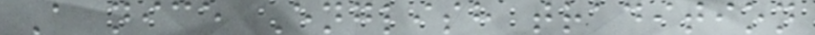A nice English tradition
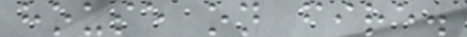house on fire.
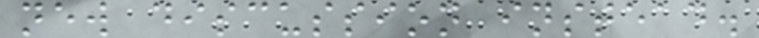new discussion instead.
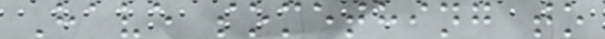Have something to
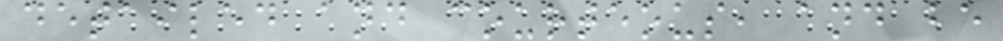detailed and courteous, and be
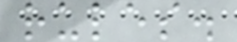rules.
